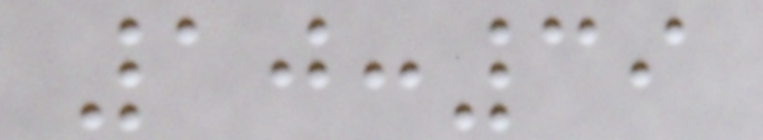10:39
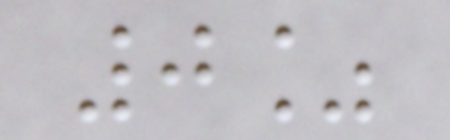0%
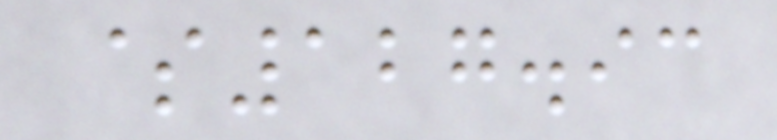$127.93
